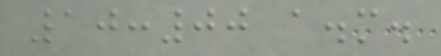10:00 a.m.
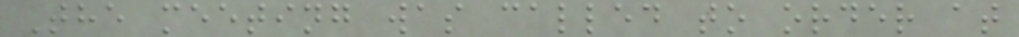The meeting was called to order at
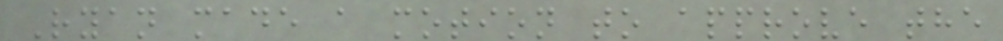Ryan made a motion to approve the
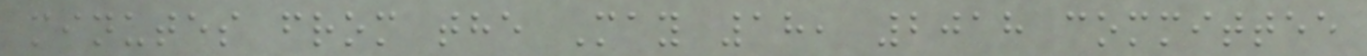minutes from the May 18, 2018 committee
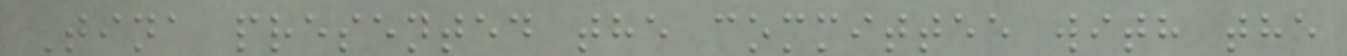Tina presented the committee with the
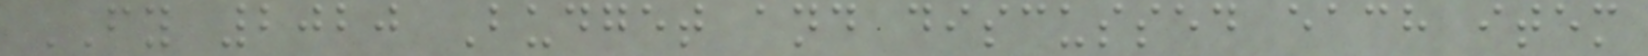FY 2020 Budget and discussed each item
